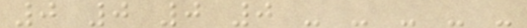0 0 0 0 - - - - -
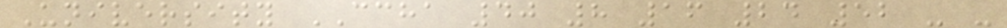University CCHA 40 8 16 24 52 - -
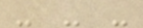- - -
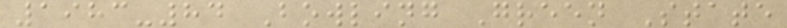1983-84 Bowling Green State
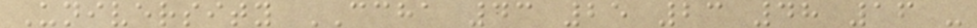University CCHA 43 25 23 48 16 -
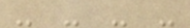- - - -
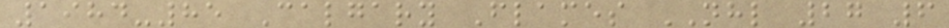1984-85 Calgary Flames NHL 27 6
